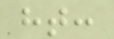ht:
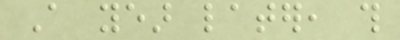A year later, this
